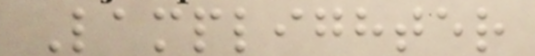Lamplighter
